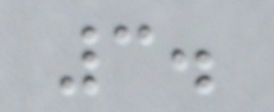3.
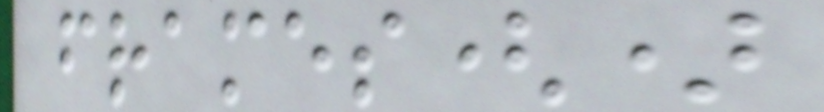frames()
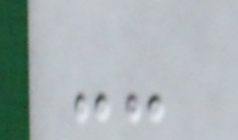--
